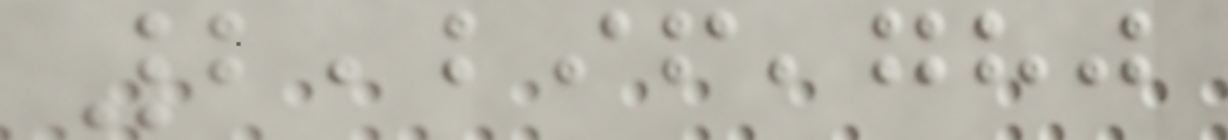2,296,780
